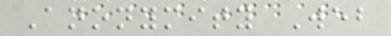Anonymity Web
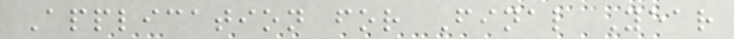Application for Final Year
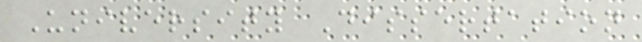University Dissertation
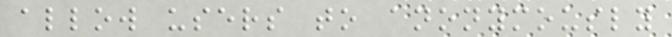allow users to anonymously
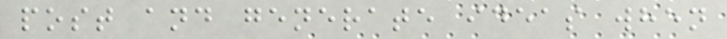post and generate ideas when
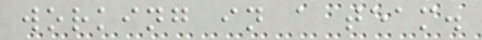working in a team.
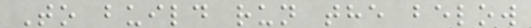To build run the below
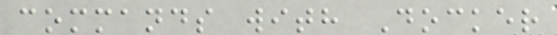commands with Docker
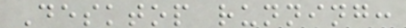Desktop running:
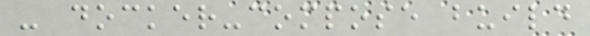- docker-compose build
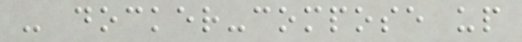- docker-compose up
